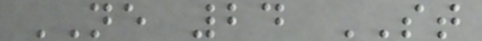NE 24 ST
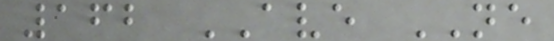162 AVE NE
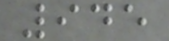945
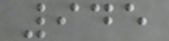945
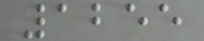1255
